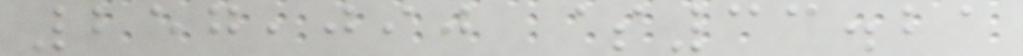257,090 $33.21
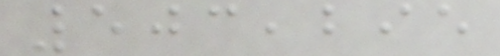503,295
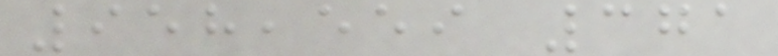958,559 371
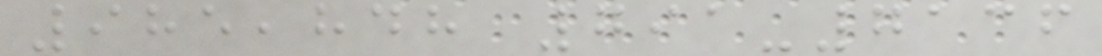985,848 791-7136
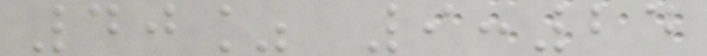40% 9:24
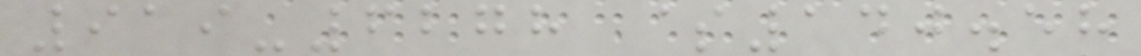919-6278 $140.58
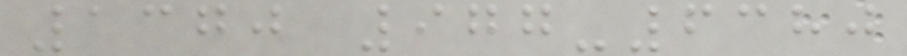1370 977-6380
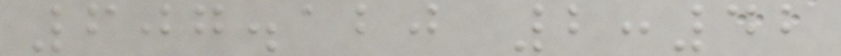607.120 2:42
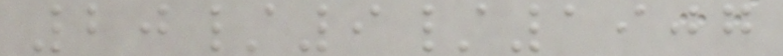20/9/1907
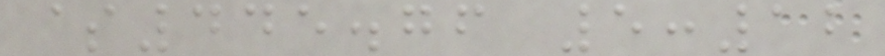$445.76 5:12
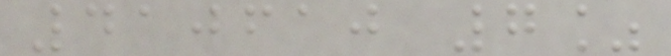410610 7%
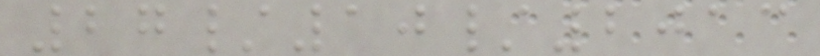27/10/2013
